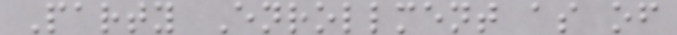Party Enrollment as of
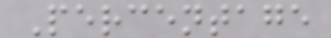Percentage
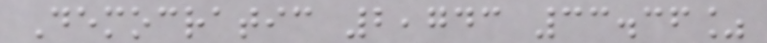Democratic 2,743 33.36%
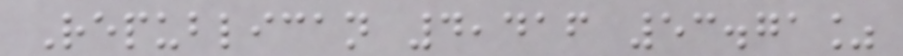Republican 4,416 53.71%
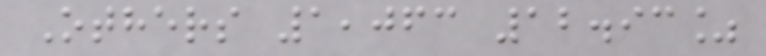Others 1,063 12.93%
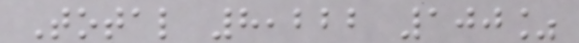Total 8,222 100%
